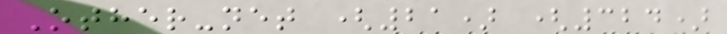Other-net (21) (324)
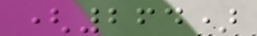(264)
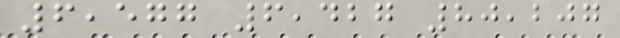6,577 6,427 80,207
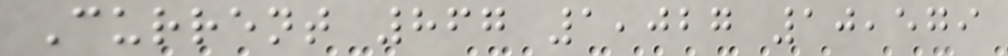Current 867 1,027 10,579
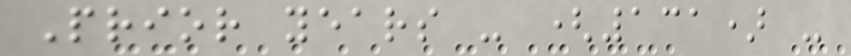Prior years - (131) -
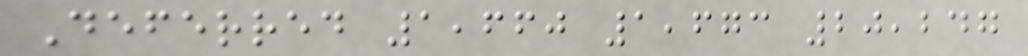Deferred 1,660 1,673 20,247
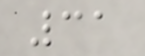31
